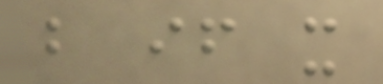but if it
